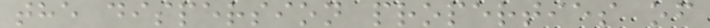the dispersion properties of
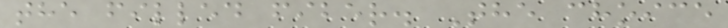the filled fiber. The choice
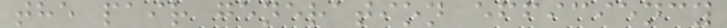the pair generation efficiency
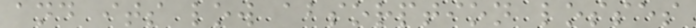and its low absorption losses
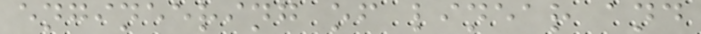engineering of linear and
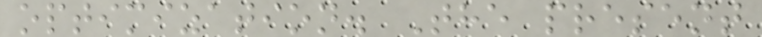optimization. The present
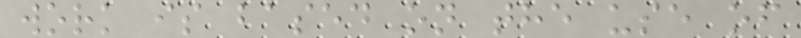work is based on the use of
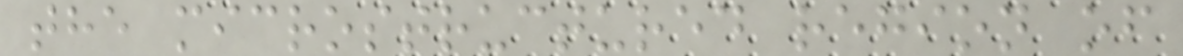the microstructured region of
